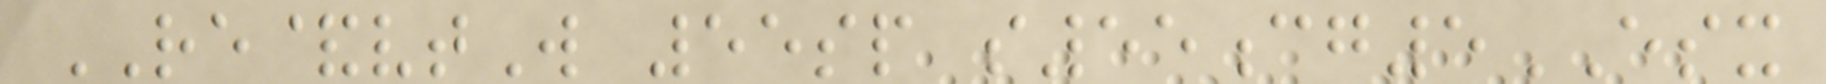RE&vtW 55sp s55cg5ESX
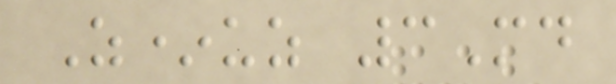Z*uz 3Md
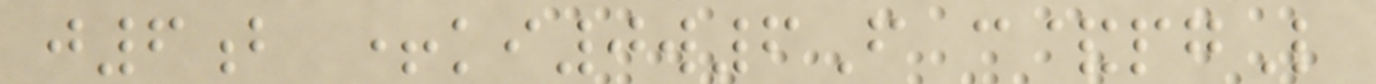j6b +ki0w6F c&pgL
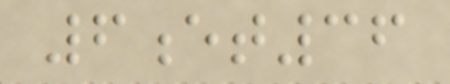6et36
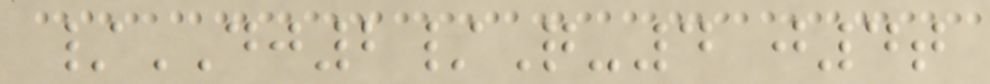/DJ2/Q-4 j4t
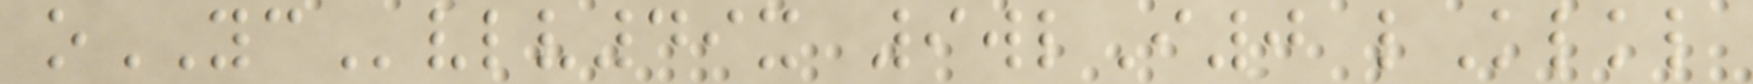oYCvlv49x 9wlI0 lKlkl
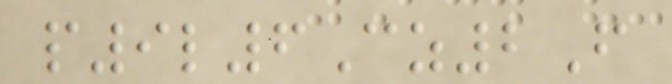p9l6Cz2F
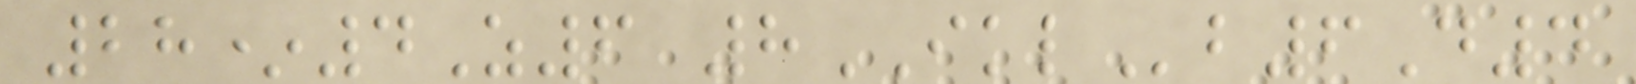28*4Z6 8IKLb6D4
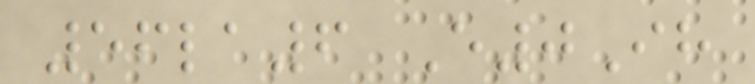56la6 E0Ih
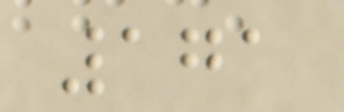171
